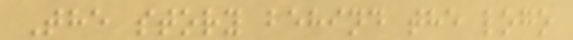The story behind the logo
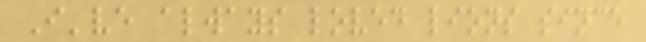I've always loved lions since
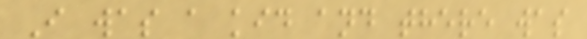I was a kid and there was
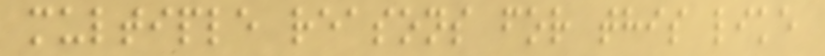multiple reasons for this like
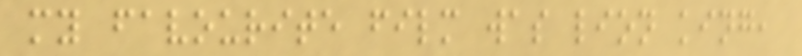my favourite film was lion king,
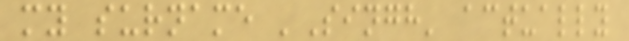my surname 'Singh' actually
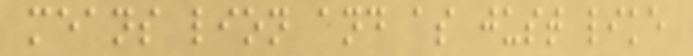means lion and as just like
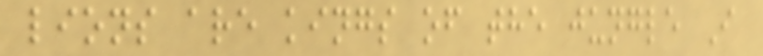lions are kings of the jungle I
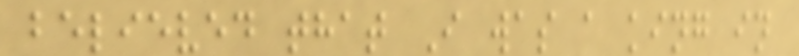believed that I was a king in
